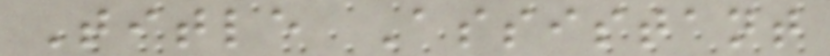Title Assistant
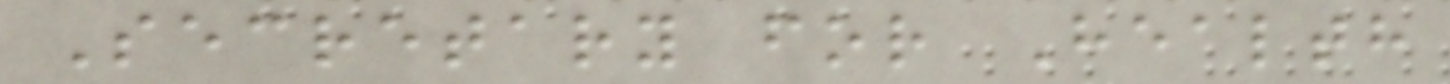Secretary for Health
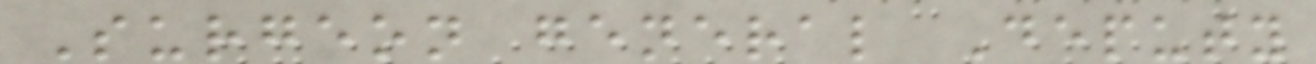Surgeon general Deputy
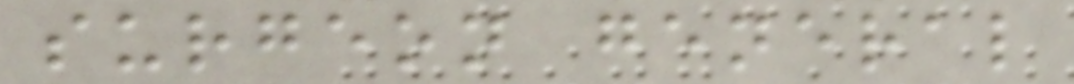surgeon general
